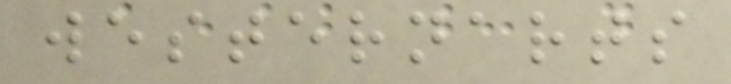westernarts
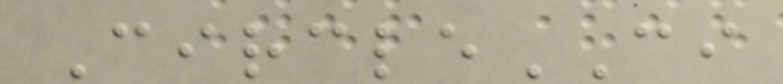CircleCI
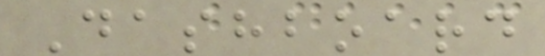Dashboard
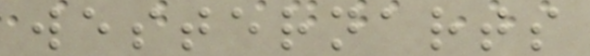westernarts
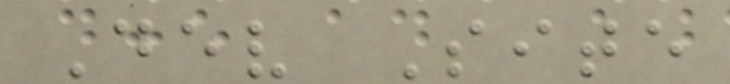Dev Site
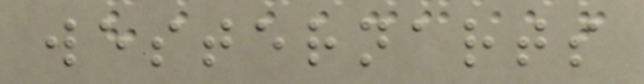westernarts
